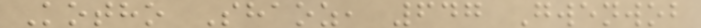Kotho Shaoz, 647 Gwenwob
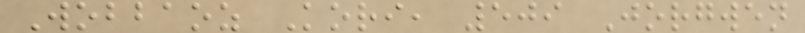Wobbaoz Kori, 509 Jorgwen
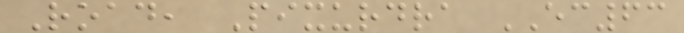Road, Pixurdra EC63
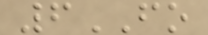6FO
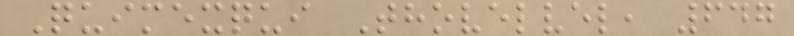Quimexqui Thovelvel, 647
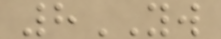8YW
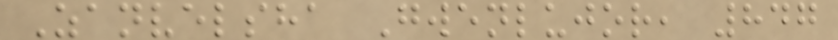Zanvelsha Gwenlujor, 847
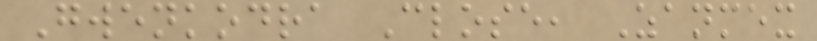Gwenkodra Close, Zanmex
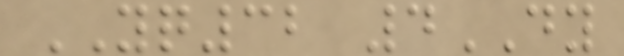YQ32 4DY
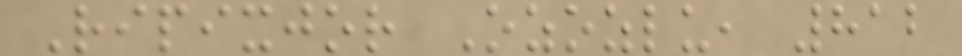Ripixjor Ozozlu, 812
